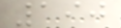190
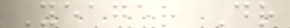Yeager Dr
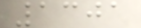1301
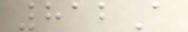812A
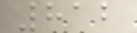812
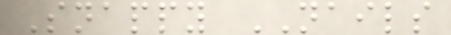Snappy NAILS
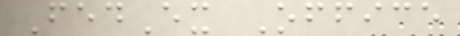FedEx Office
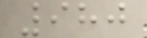980
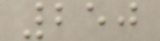250
